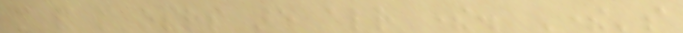more and more others are already there. There's
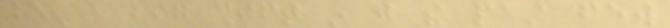been a big shift in just the past few
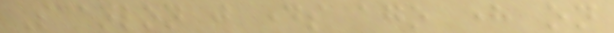Scanlon just days ago here on
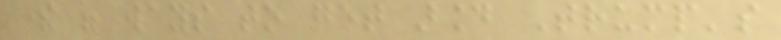there were ways to get around Trump's
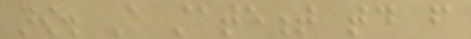now. A statement today from
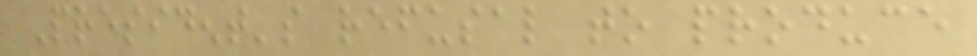President's refusal to produce
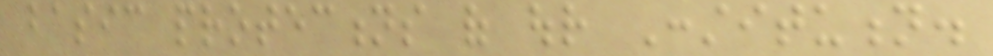basic protections of our Constitution.
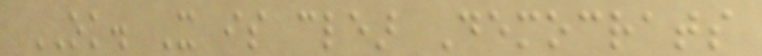OK. It is clear Democrats
